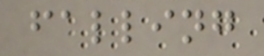falling
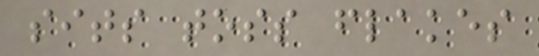sits toss flakes
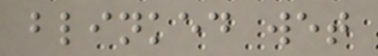blinked wet
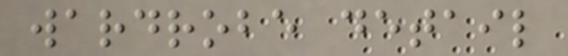wardrobe detail
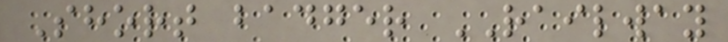Short badger RAILWAY
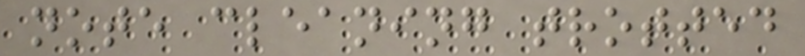note cleaning trotted
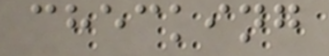checking
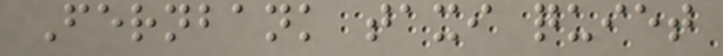Fernbank taxi quiet
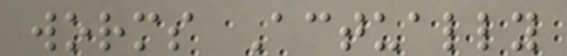worms Actually
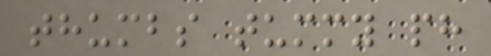thumbs tummy ph
